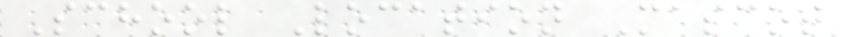School Location Mascot
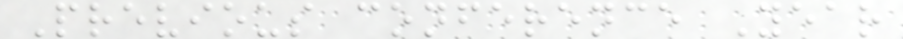Previous conference Year
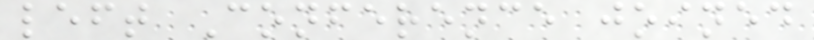left Conference joined
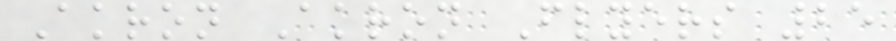Akron Akron Flyers 25
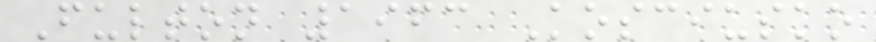Fulton 1963 Kosciusko
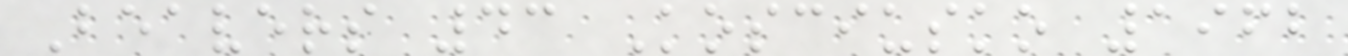Beavers 43 Kosciusko 1962
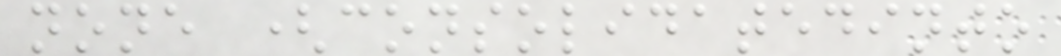none (consolidatedinto
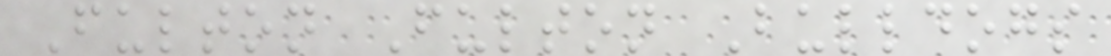Fulton Fulton Bulldogs
